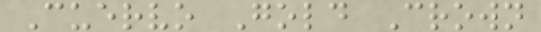Cuervo Gold Crown
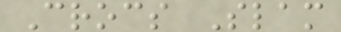Crocs Slam
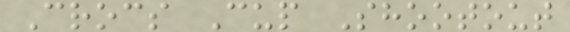Crocs Cup Shootout
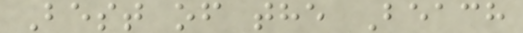Best of the Beach
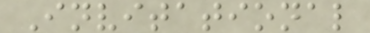Invitational
